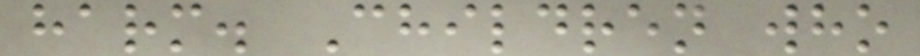harm. Children who
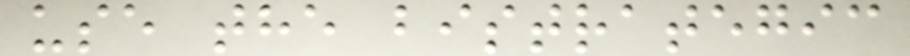use the bistrategic
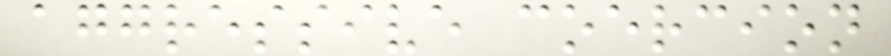aggressive coercion
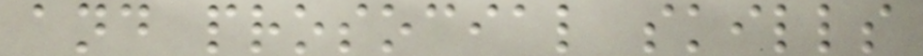and prosocial skills
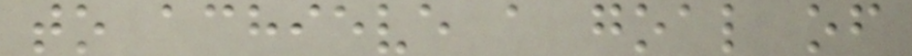to achieve a goal of
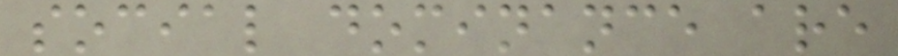social dominance are
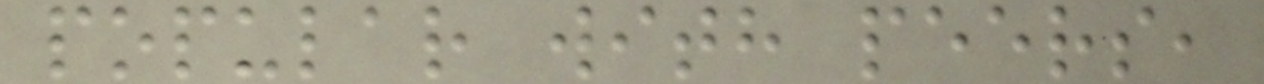popular with peers,
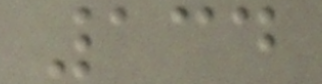134
